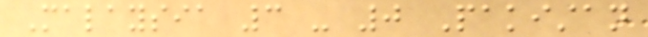Malaysia 3 - 0 Pakistan
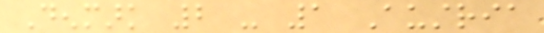Denmark 2 - 1 Austria
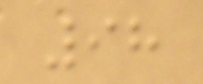98
